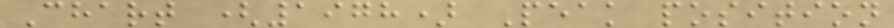Chart (1978) Peak position
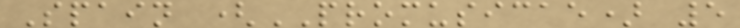Spain (PROMUSICAE) 5
